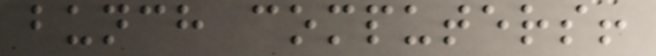bunch computers!
